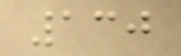130
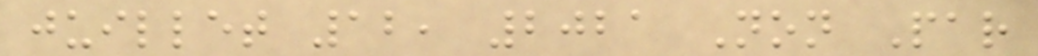juillet 12, 2021 Non Par
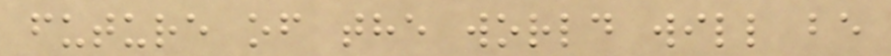future of the world will be
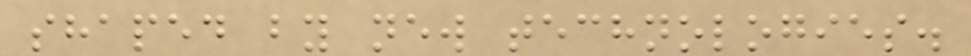shaped by new technologies.
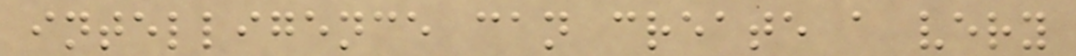intelligence can create a very
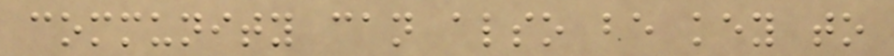community can also be key to
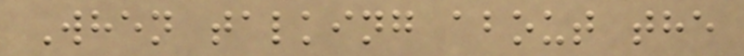When talking about the
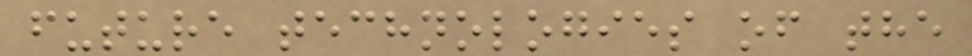future technologies of the
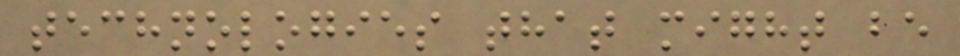technologies that might be
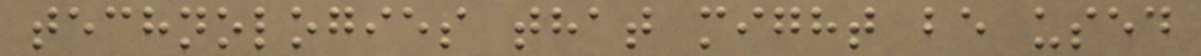technologies that might be used
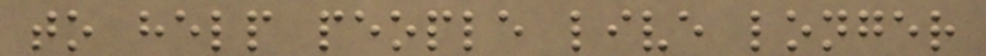to help people live longer
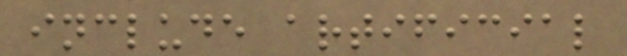include artificial
